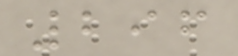296
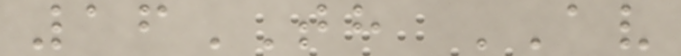16TH AV
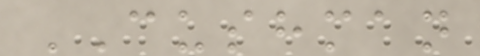CUSHMAN
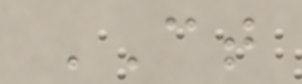CT
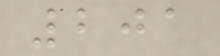201
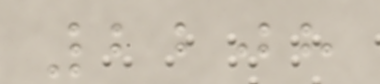2208
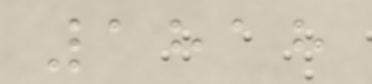1818
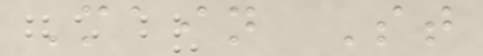Main St
